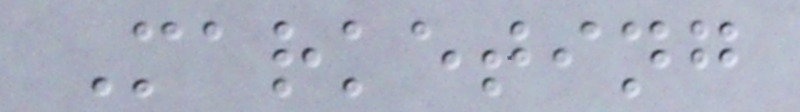Marketing
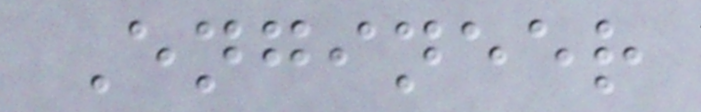Engineer
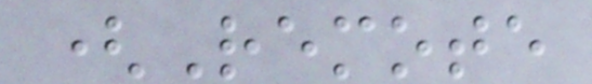(Remote
